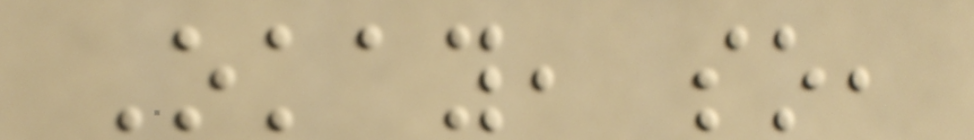Okay, so,
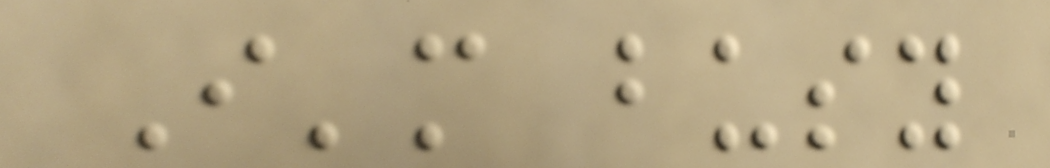I'm busy
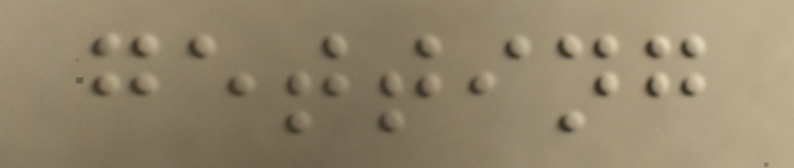getting
